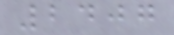2407
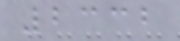2332
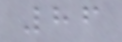86
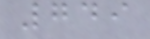749
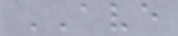AVE
